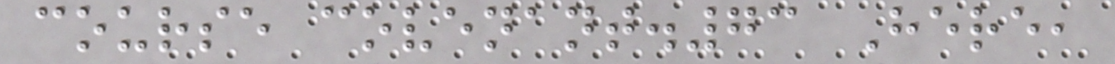course covenant.73 Here,
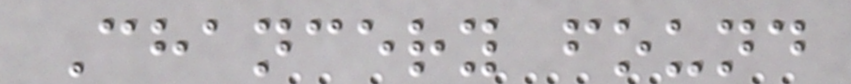Chancery found
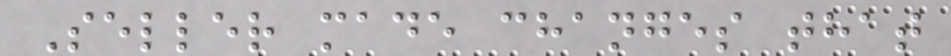Seller made changes that
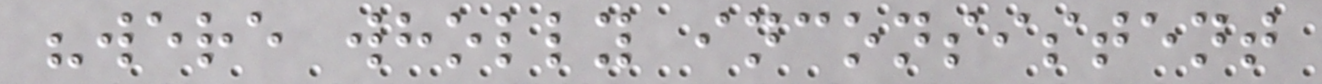"were wholly inconsistent
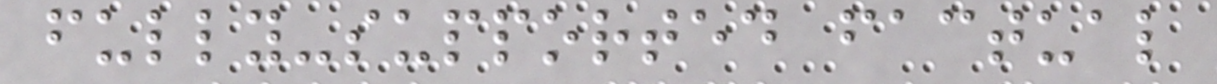fully-supported factual
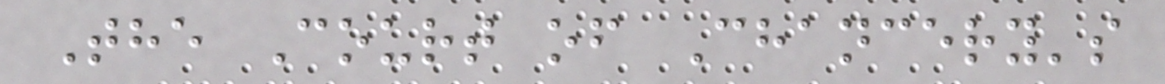The Court of Chancery's
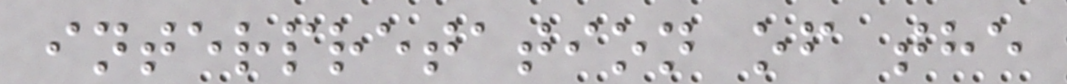interpretation of the
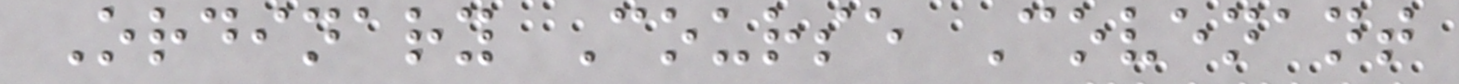Ordinary Course Covenant
